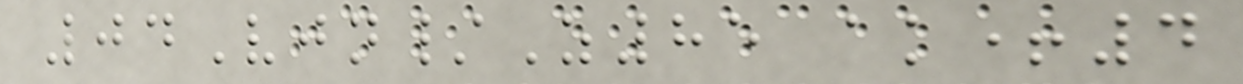04Vjn/Z85 ak+4
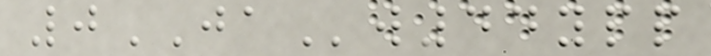0JAw44ypp
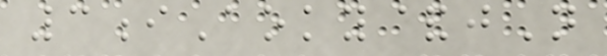3iAoky&jN
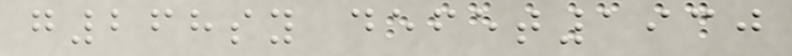g268sy defet1930
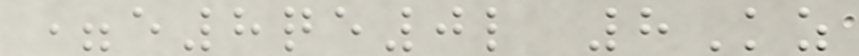=e8qe0l 8Kz
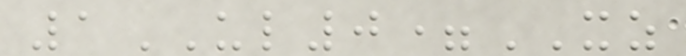1UL0=XZ
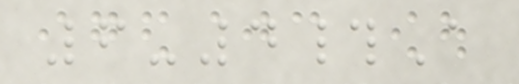6-4#A
